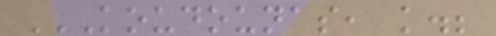KOUDOUNAS, K.;
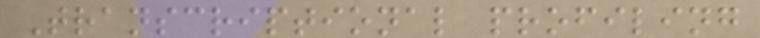Transcriptional profiling
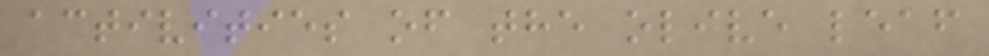activities of the olive leaf
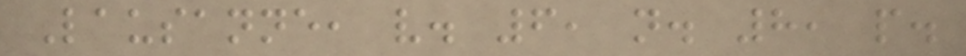Lausanne, v. 6, n. 8, p.
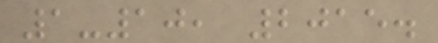1-10, 2015.
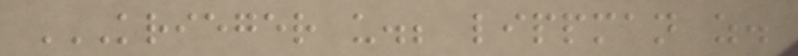KRIEGER U.; LIPPMAN Z.
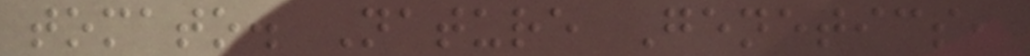tomato. Nature Genetics,
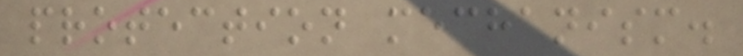protection mechanism.
